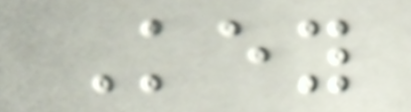Key
